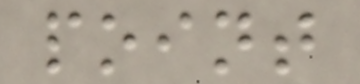point
